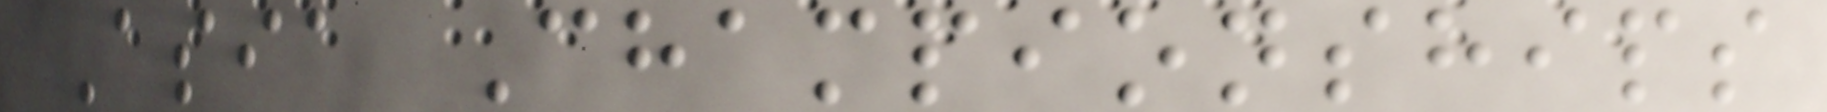Asia Championships
